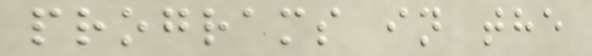programs in the
